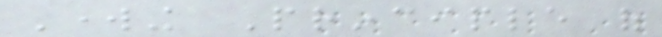Working Principle of
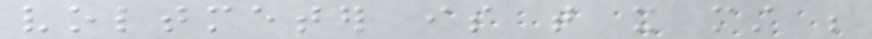voltmeter is that it must be
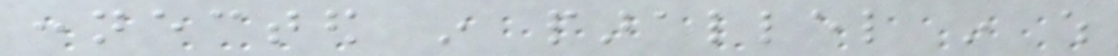connected in parallel in which
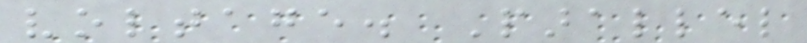voltage. Parallel
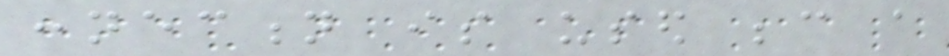connection is used because a
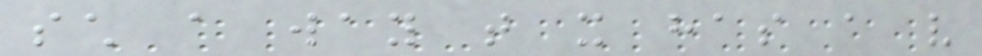such a way that it has a very
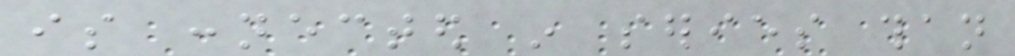is connected in series than
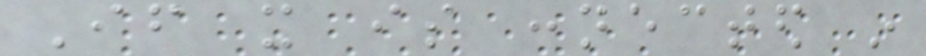If it is connected in
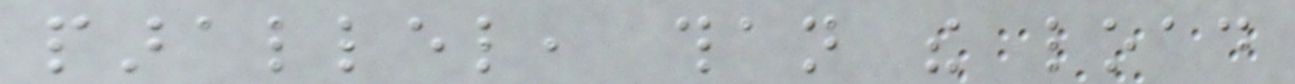parallel, than the load
